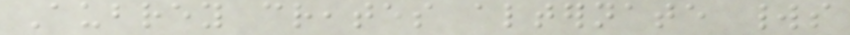Aubrey creates alternate worlds
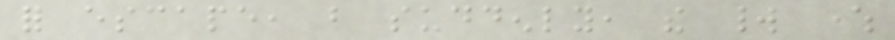for escape, but suddenly, the world where
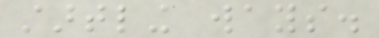startling ways.
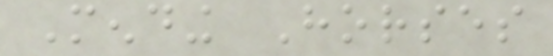Mending Horses
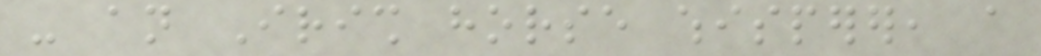- an Irish horse whisperer, a
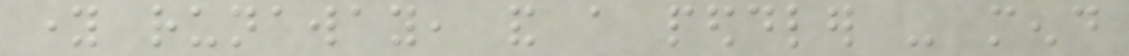young runaway, and a peddler - mend
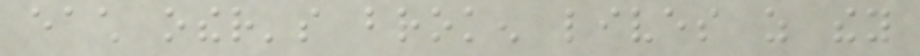each other's broken lives as they
